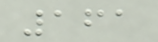161
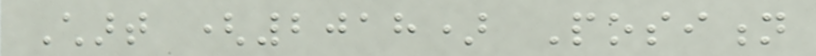Chart (2018) Position
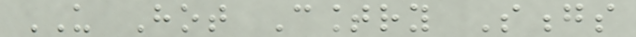US Hot Country Songs
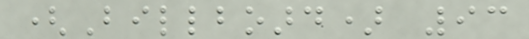(Billboard) 93
